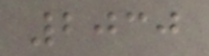2030
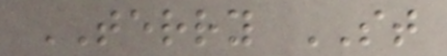TERRY ST
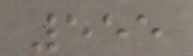555
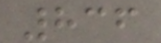836
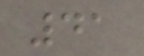41
